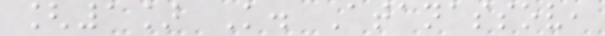[1] K. Atanassov,
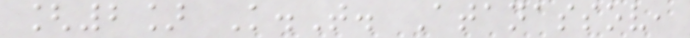[2] K.T. Atanassov,
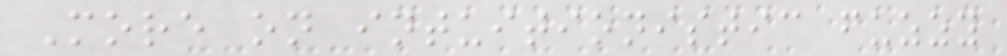More on intuitionistic fuzzy
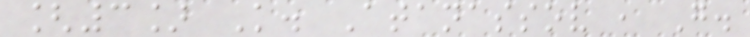[3] K. Atanassov , G.
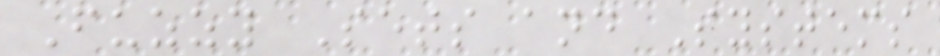Fuzzy Sets and Systems
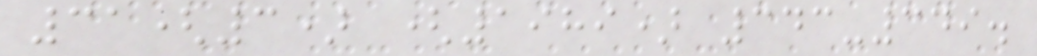31(3) (1989) 343-349.
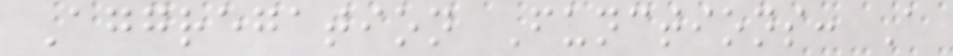Aggregation Functions: A
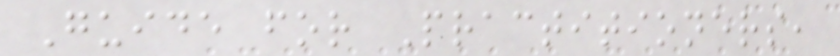Guide for Practitioners,
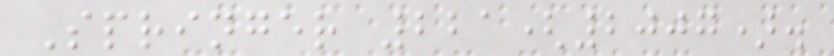Springer 221(2007).
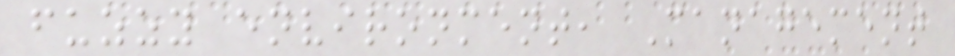fuzzy environment, Management
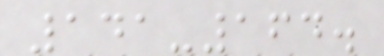141-164.
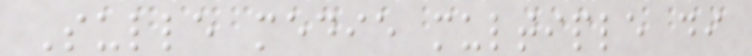Sulle medie multiple di
